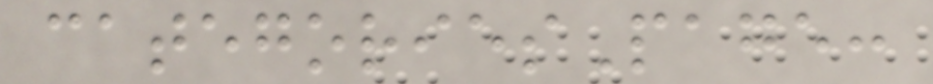categoriesPage:
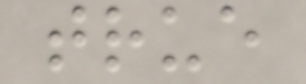true
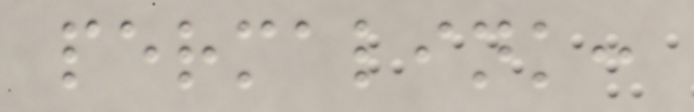permalink:
